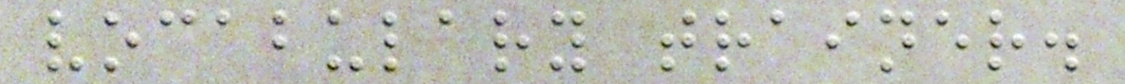vocabulary trainer.
